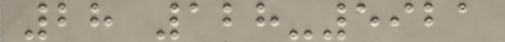28 128-5921
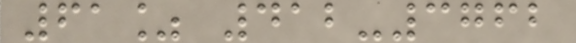61% 412-3762
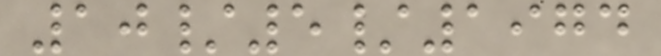10/5/1974
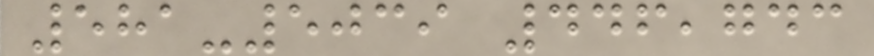581-5039 446,743
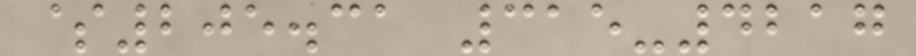$205.31 315-4217
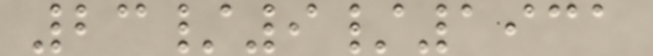23/9/1931
